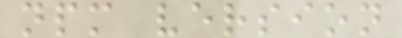npm version
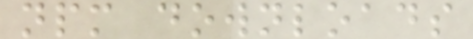npm downloads
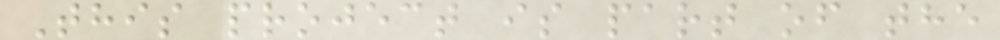This project is part of the
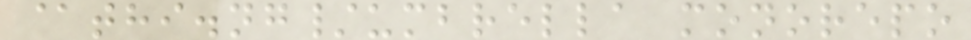@thi.ng/umbrella monorepo
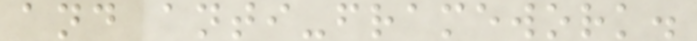and anti-framework.
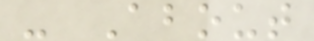- About
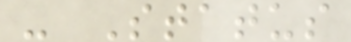- Status
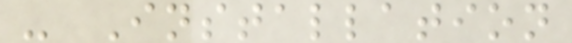- Installation
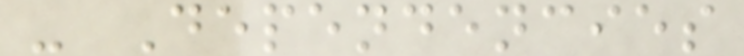- Dependencies
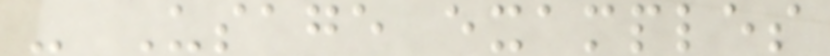- Usage examples
